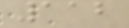112
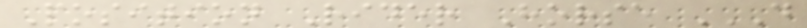Position Rider Horse D
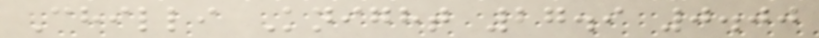Chilli Knight 27.9 0.00
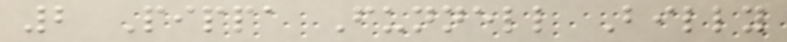2 Pippa Funnell Billy
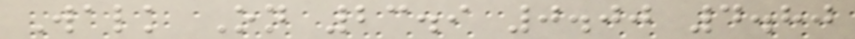Walk On 23.9 0.00 4.80
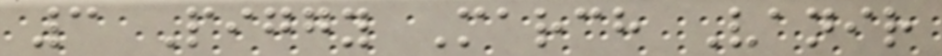3 Piggy March Vanir
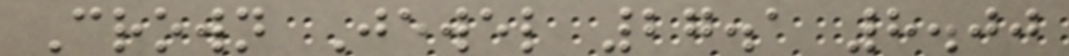Crown Jewel 27.1 8.00
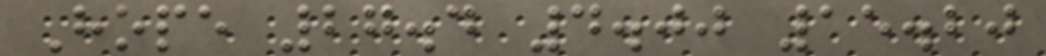Hope 27.4 4.00 15.20
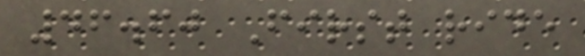46.60 First ride
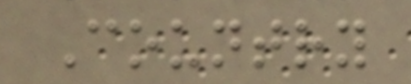Country
